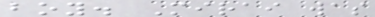boy. Mirai was
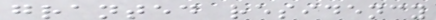granted residency
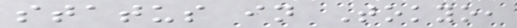status in Tokyo,
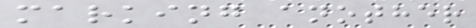marking another
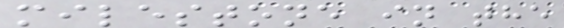milestone in the
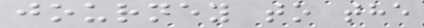journey to the
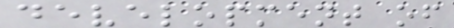development of
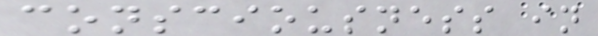consciousness in
